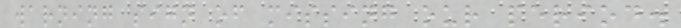warning sign of missing our period.
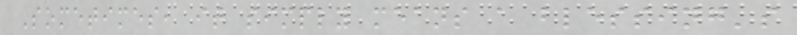Sometimes, it simply means a blessing's
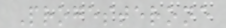Progesterone
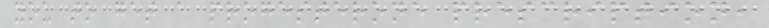you to get a progesterone prescription,
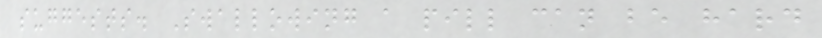suggests. Swallowing a pill can be hard
